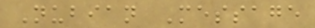Nubian Message
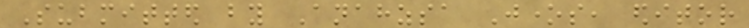Submitted by Anahzsa Jones, editor
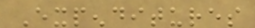Expenditures
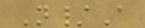N/A
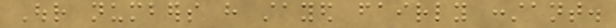Our numbers have stayed fairly constant.
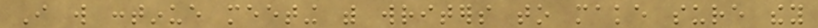I will continue meeting with writers to make sure they
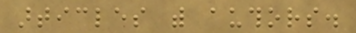articles with authors.
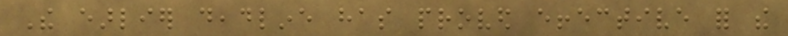The earlier deadline has proved effective for the
